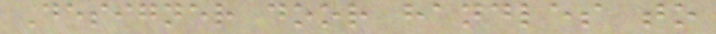Designer door handles to
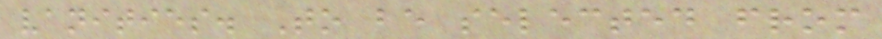vanities. To be selected from
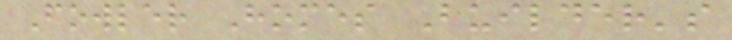Fowler Homes Builder's
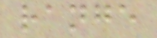range
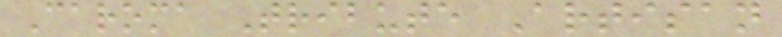Caroma Tribute Artisan
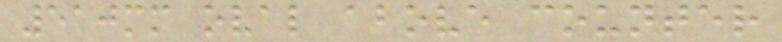510mm oval above counter
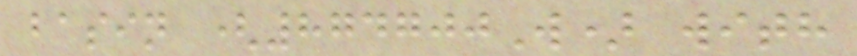basin (874700W) with
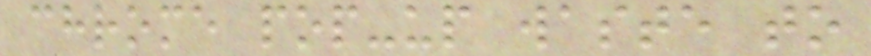chrome pop-up waste to
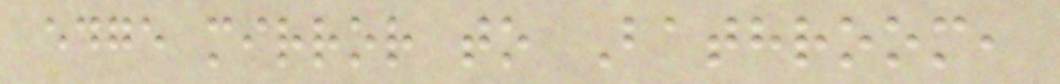edge mirror to Bathroom,
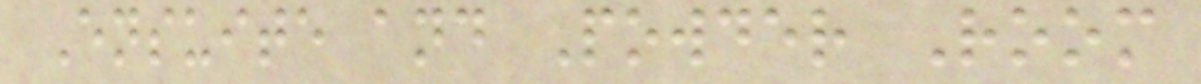Ensuite and Powder Room
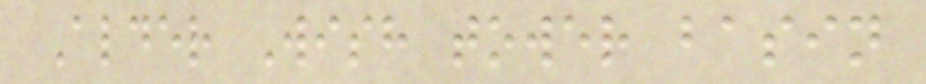Alder Wish tower basin
